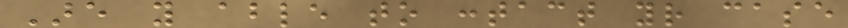Are you able to contact your case
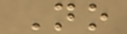No
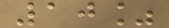10%
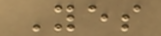Yes
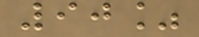90%
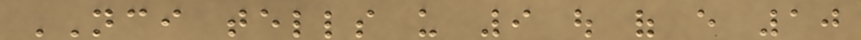NCI tells us 9 out of every 10
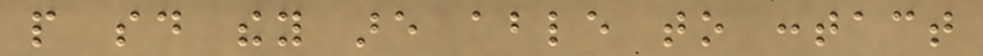people said they are able to contact
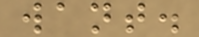want.
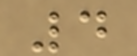4
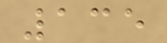135
